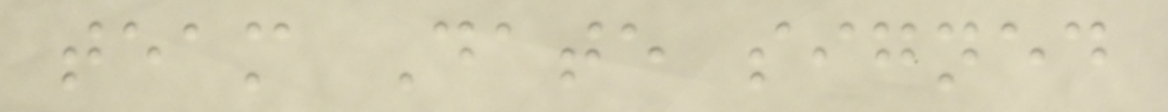team Date signed
